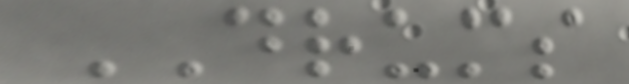DRUMS
